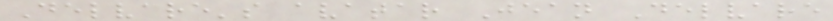Delvare's avatar Jean Delvare
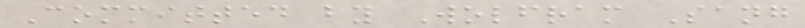Committed by Wolfram Sang
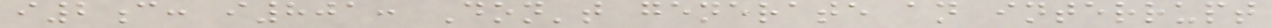i2c: i801: Don't generate an interrupt
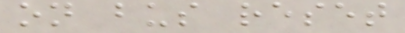on bus reset
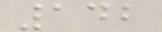142
